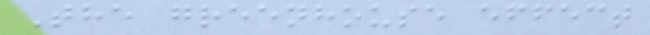The greenhouse effect
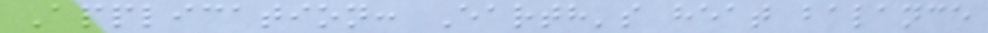Application: Earth's heat balance
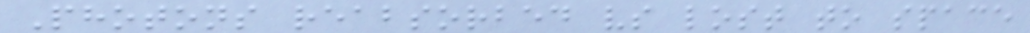Photons reabsorbed vs lost to space
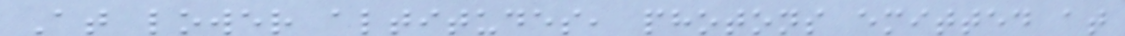At lower altitudes, photons emitted at
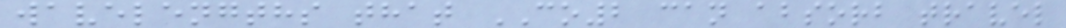wavelengths that CO2 can absorb travel
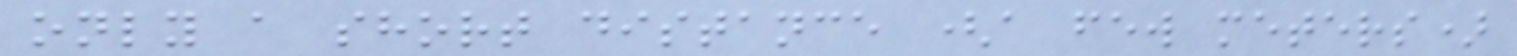only a short distance (a few meters)
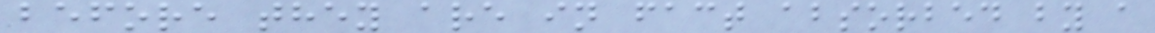before they are in fact absorbed by a
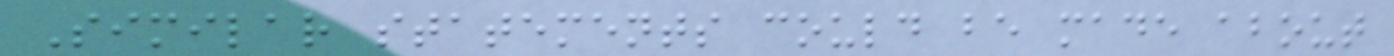Similar statements could be made about
